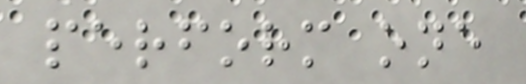perform one
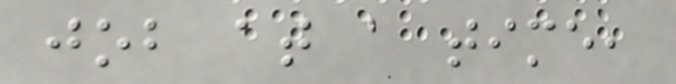job at a time,
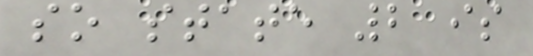so state 2 is
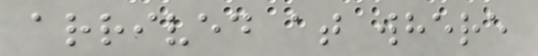arrived at where
